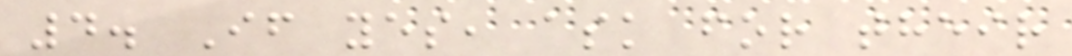4. If yes, ask for their
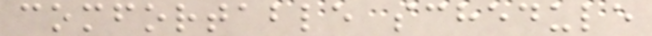comfortable schedule
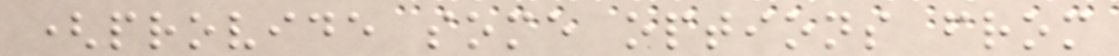(provide some options from
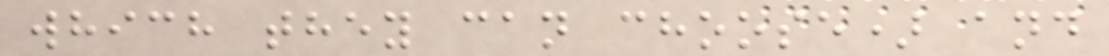which they can choose) and
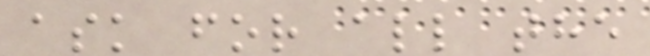ask for all the
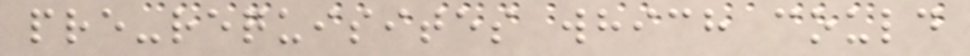pre-requisites which could
